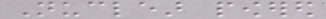Nuclear powered
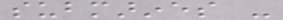submarines -
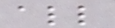all
